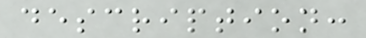description:
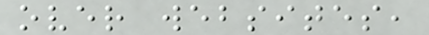over websites,
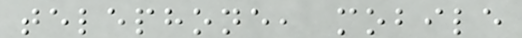telephone, mobile
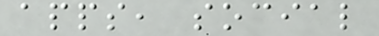apps, social
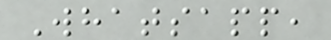Whatsapp,
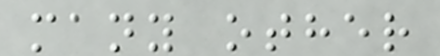many other
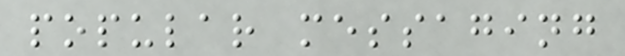popular messaging
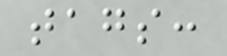tags:
